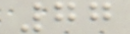77
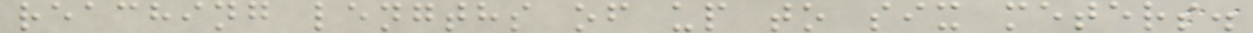reaching lengths of up to six meters.
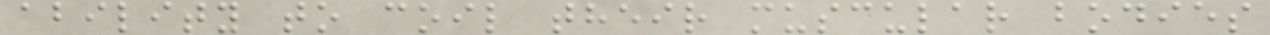ability to coil their muscular bodies
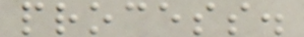process.
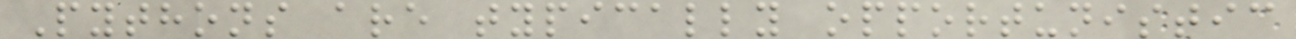Pythons are typically opportunistic
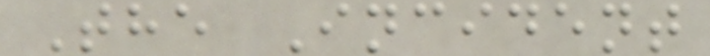The Incident
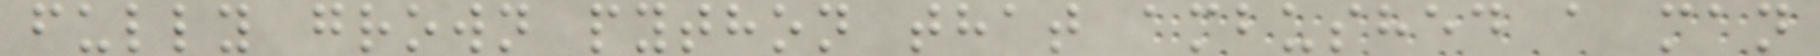fully grown python that ambushed a man
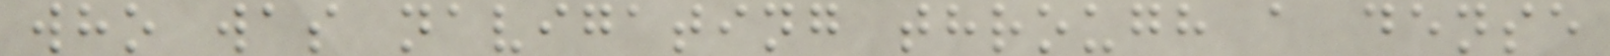who was navigating through a dense
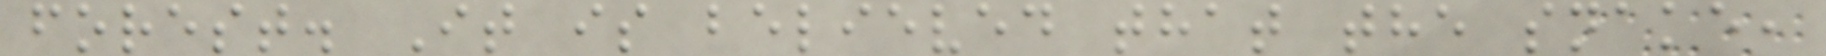forest. It is believed that the snake,
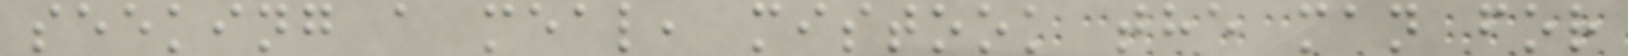seeking a meal, mistook the man for
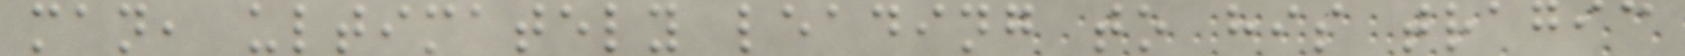man, ultimately leading to his tragic
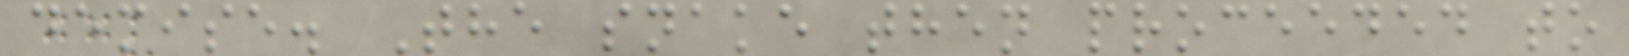demise. The snake then proceeded to
